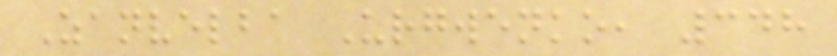Zanvelba Urgwenko, 348
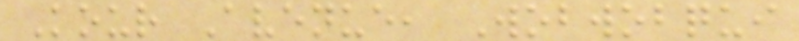Kour Avenue, Wobwobqui
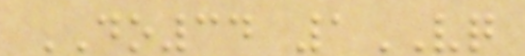DO34 1VQ
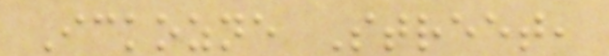Ickozne Street,
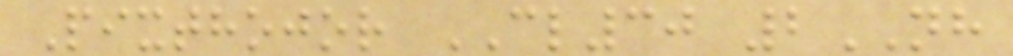Pixthojor CL30 2NH
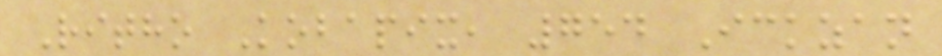Ritho Kobapix, 754 Ickzan
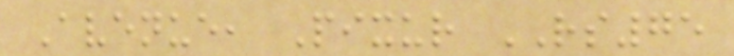Avenue, Pixur RS75
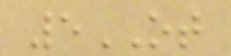5OT
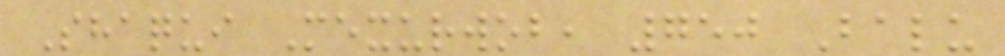Shaqui Mexurwob, 750 Balu
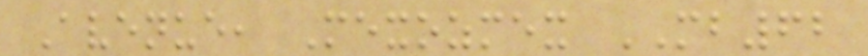Avenue, Mexozmex MB62
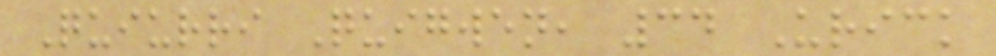Quiurri Quigwen, 34 Urick
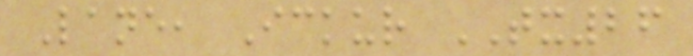Lane, Ickur TX26
